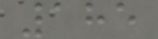185
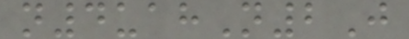n4uahN2J
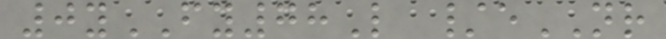0yFY78L /eNR
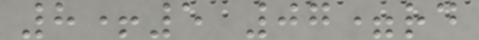8+5 07=rd
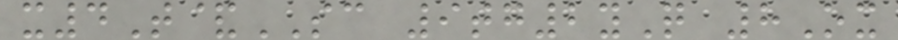x4T&SC 9tg2yQ 8Ox
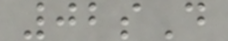02sD
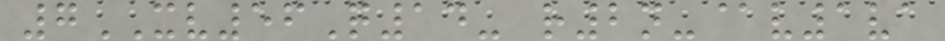7XV56Q14- r2n-@v1va
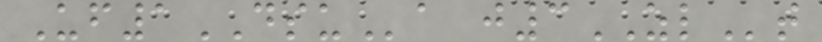Uf1DSUa j3ZLt
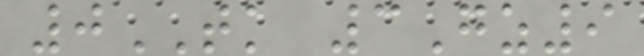0TK 3Gz9
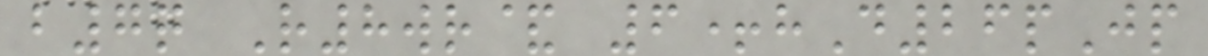b7q R8wr& 6+hD26pJp
